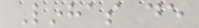Linhas de
